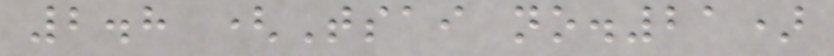2.8 (Tsai no.21)
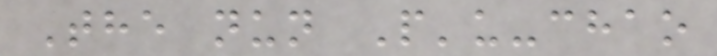The nun P'u-chao
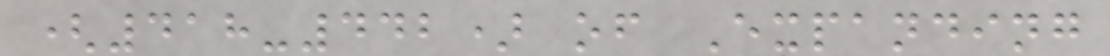(418-442) of Expanding
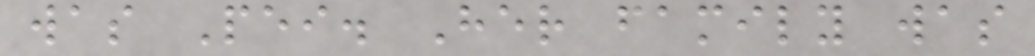was Pei. Her family was
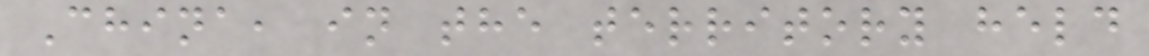China, in the territory held
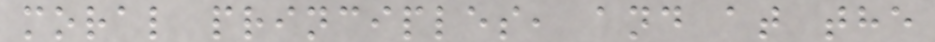moral principles, and at the
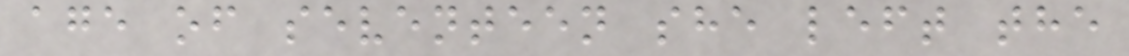age of seventeen she left the
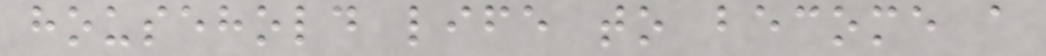household life to become a
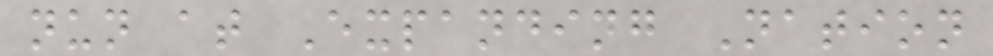nun at Expanding Nation
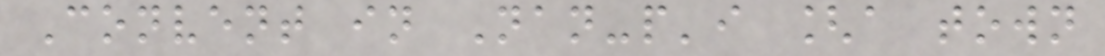Convent in Nan-p'i [a town
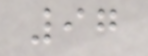97
